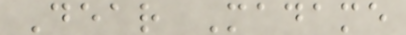Dear Madame
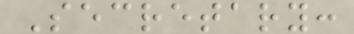Secretary:
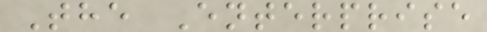The Enterprise
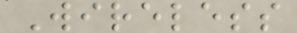Wireless
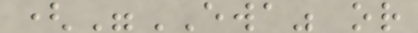("EWA" or
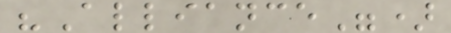"Alliance")
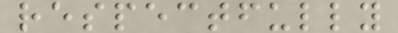respectfully
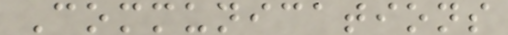Communications
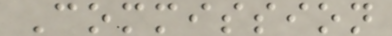Commission
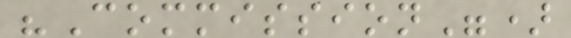"Commission")
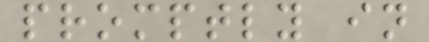promptly in
